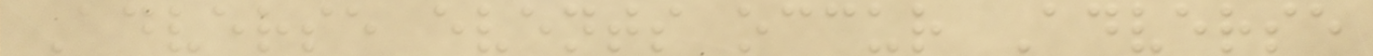Adverse events occur Adverse
